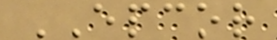EPCOR
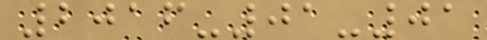2016-01-01
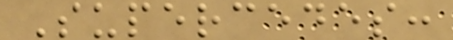Supercedes:
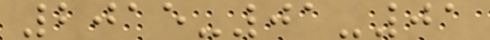2015-01-01
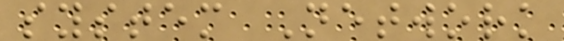system Network
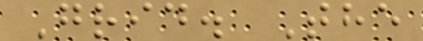Grid. The
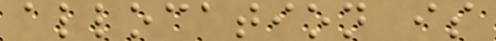allocation is
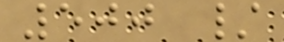500 /
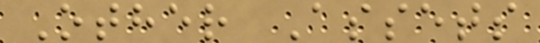Other Assets
